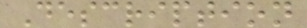Description
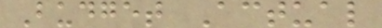Budget Actual
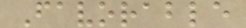Favorable
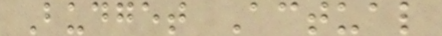Budget Actual
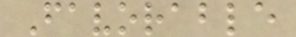Favorable
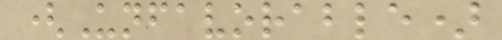(Unfavorable)
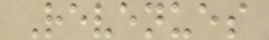Revenues
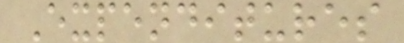Expenditures
